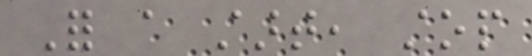For a start, stop
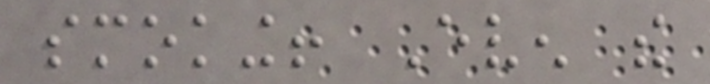smoking! Even the
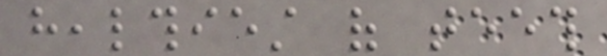healthiest of teeth
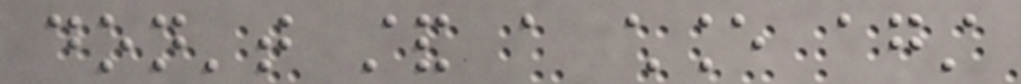don't stand a chance against
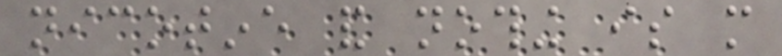nicotine and nothing is more
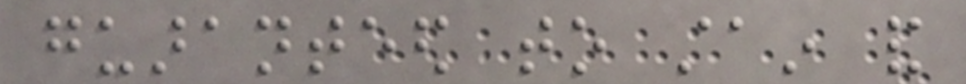guaranteed to stain and
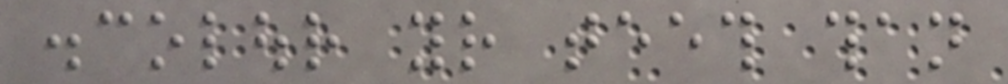discolour your teeth than
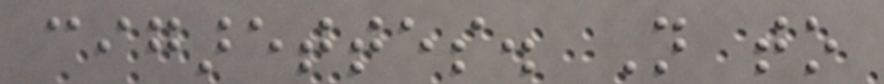cigarettes. Not to
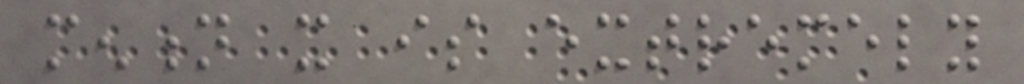mention it is extremely
